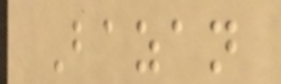Bazan
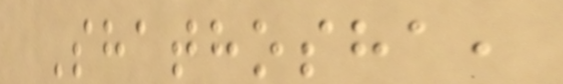Shathosha,
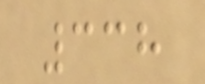338
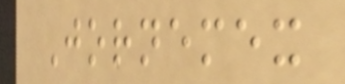Jornemex
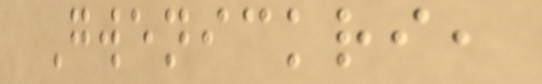Gwenickri,
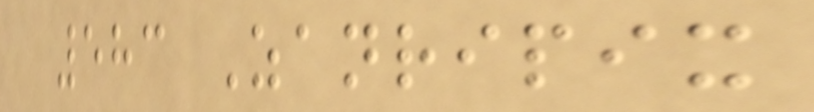583 Zanripix
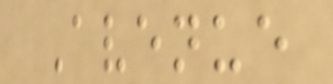Avenue
